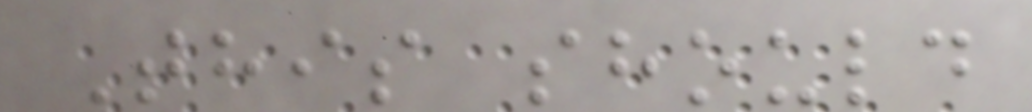This should
